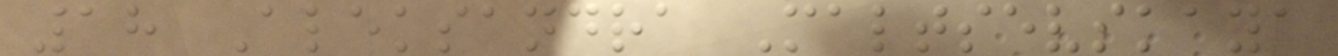18 Aleksandra Maltsevskaya
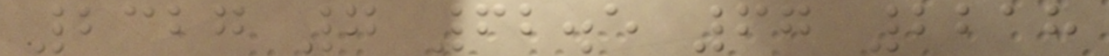2327 7 62.5 67 2218
